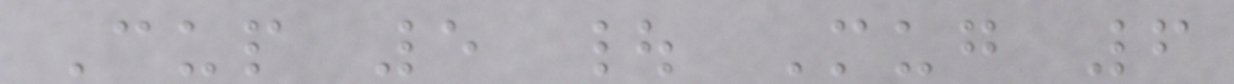Cup 5 | Mug 6
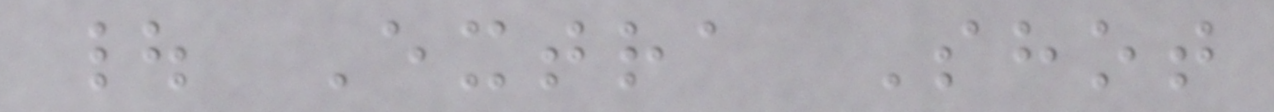| Extra Shot
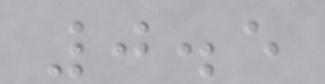0.5
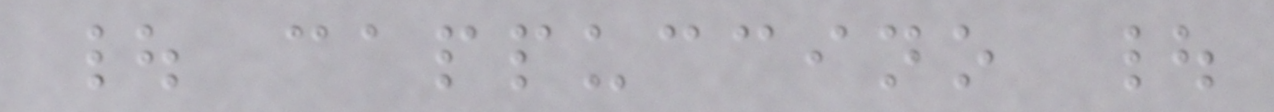| cappuccino |
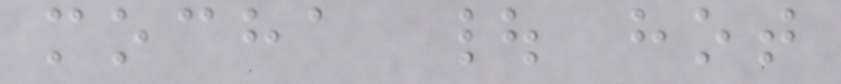mocha | hot
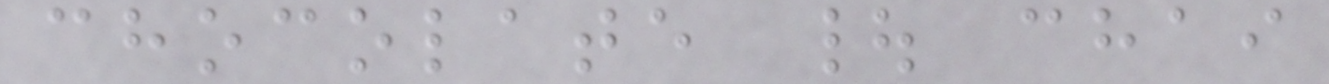chocolate | chai
